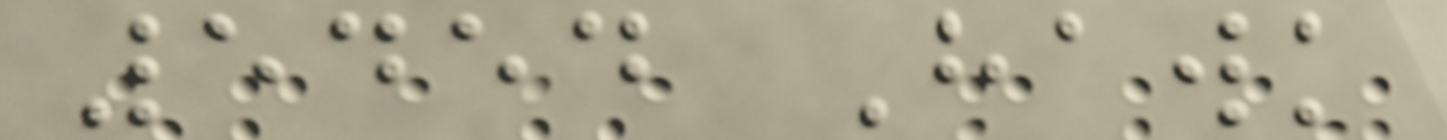5454 Hawk
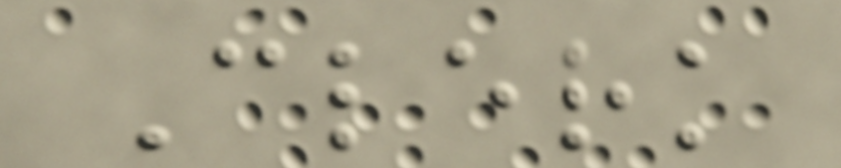Clerk
